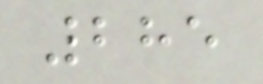285
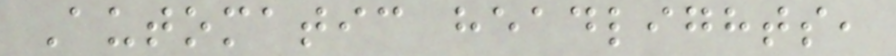Automatic headlights,
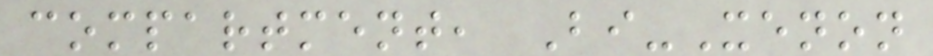compartment, Bi-Xenon
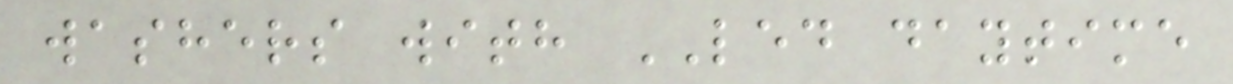washers with LED daytime
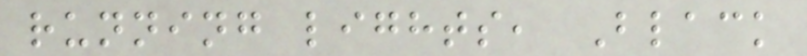running lights, Black
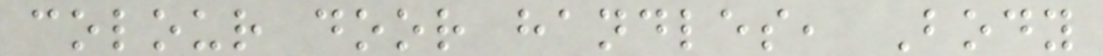colour door handles, Body
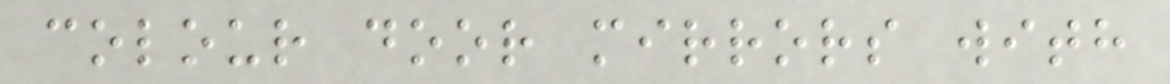colour door mirrors with
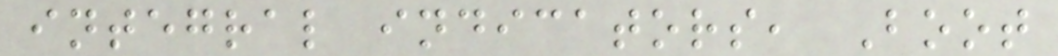integral indicators, Boot
